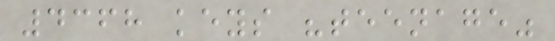4368 keys "teenage"
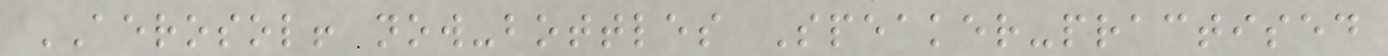AEROSOL! now-bottles Speaker-practised
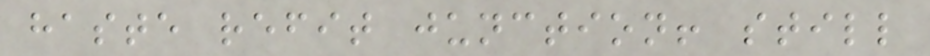haste refit junction! still
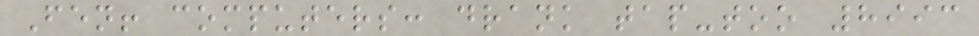Fen! computers: drank tap-too 8993
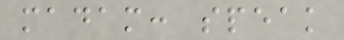madam: speak
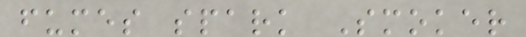fumes spark Smoker
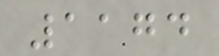1174
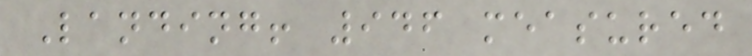Landing! 946 measured
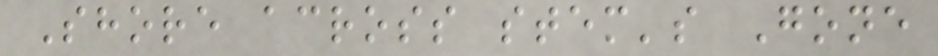Shore across stem's Gone
